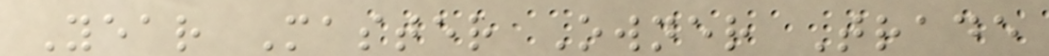Year Master Owner Trade
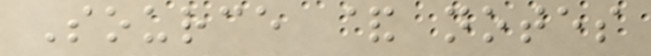Source & notes
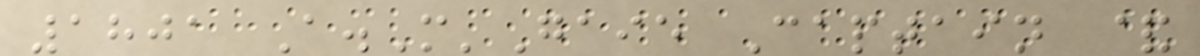1801 A.M'Gaie Captain &
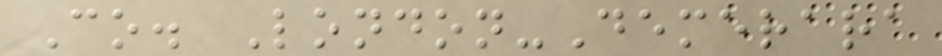Co. London-Demerara
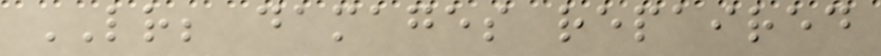LR; damages repaired
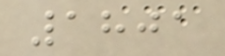1801
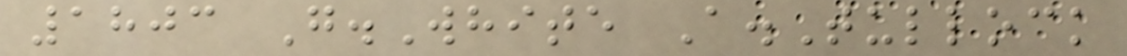1803 G.White A.Tullock
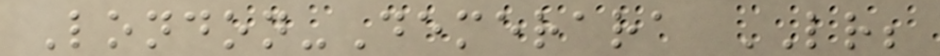London-Demerara LR;
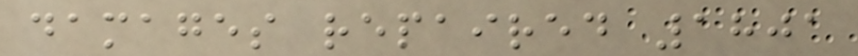damages repaired 1801
